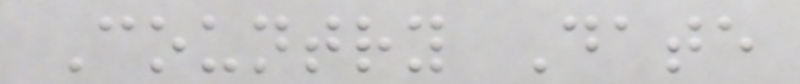Country Date
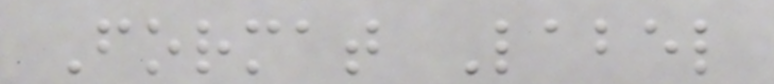Format Label
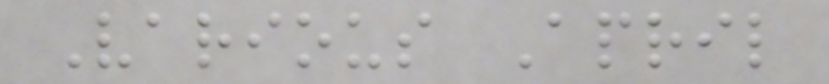Various April
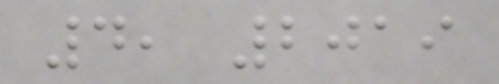4, 2019
